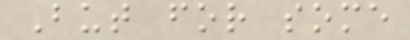But for some
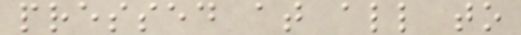pressed at all to
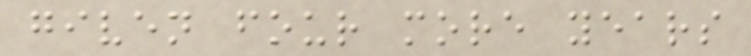given four more years
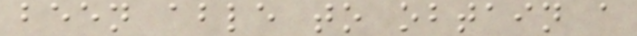been able to obtain a
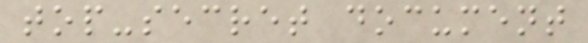top-secret document
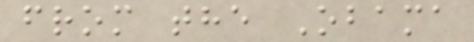from the Obama
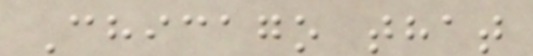Chicago that
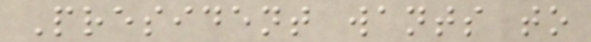President wants to
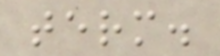term.
